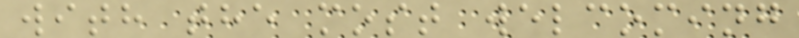with the most welcoming
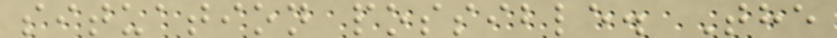situation possible. The
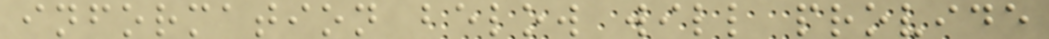information below will provide
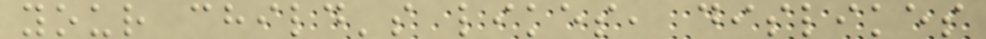your child's likes, dislikes
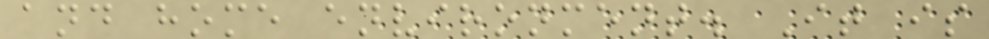and home environment. It is
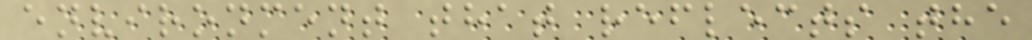environment that reflects the
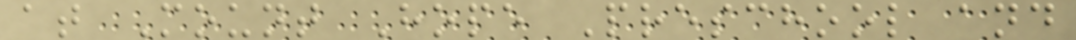at Mount Hope Preschool and
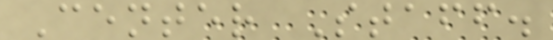Center Staff.
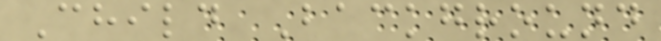Child Background
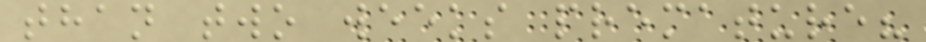than two weeks premature?
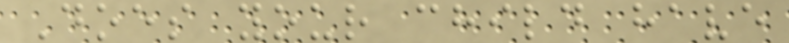Does your child have
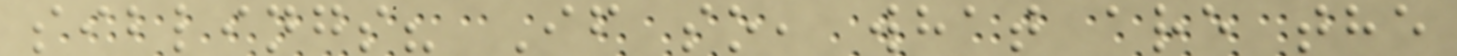siblings? If so, what are the
